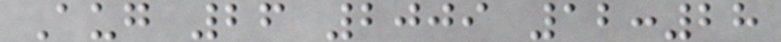Aug 26 2009 12:28
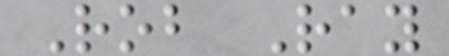Rob Ray
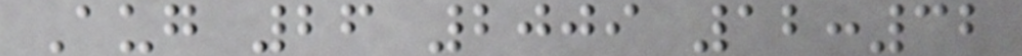Aug 26 2009 12:32
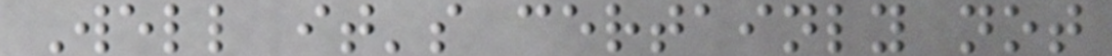Well it's certainly not
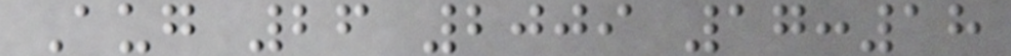Aug 26 2009 17:18
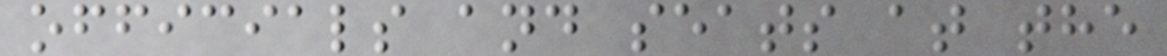officials and seats at the
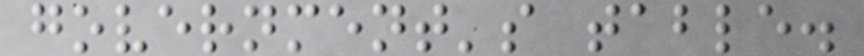government's table.
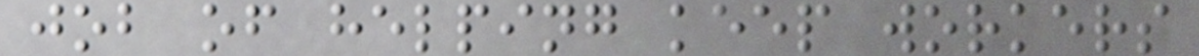job of helping keep workers
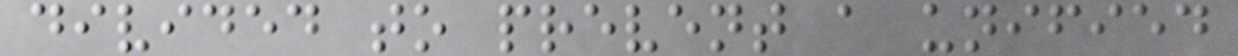divided to prevent a unified
